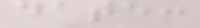date:
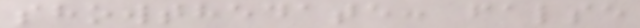showthedate: false
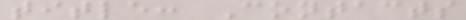title: Contacts
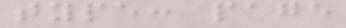type: page
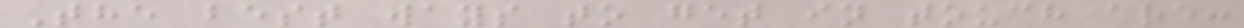The best ways to get in touch are:
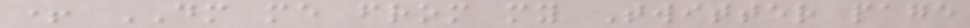+ DM me from my Twitter page
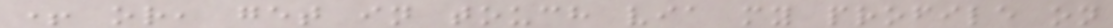+ or, get in touch via my profile on
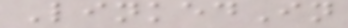LinkedIn
